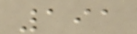191
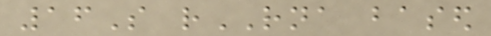16S rRNA based
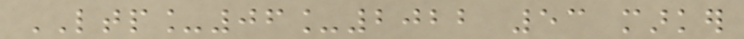LTP_06_2022 53 marker
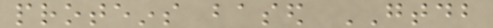proteins based GTDB
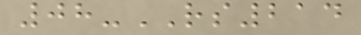08-RS214
